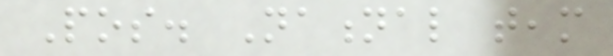Pos. National team
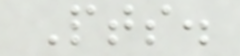Pts.
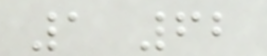1 62
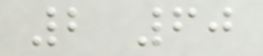2 60
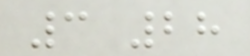3 28
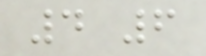4 6
